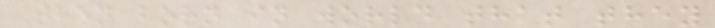They born in world that they
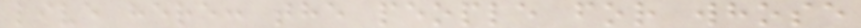live here: the people for whose
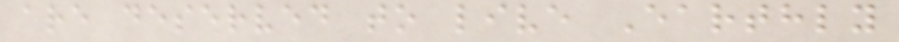are deserved to live Earthly
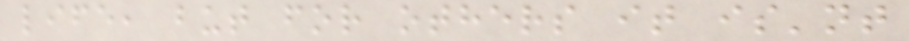life, but for others it is'nt
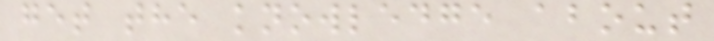get the knowledge about
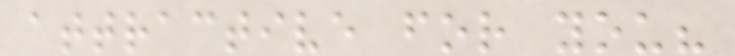attractive for you?
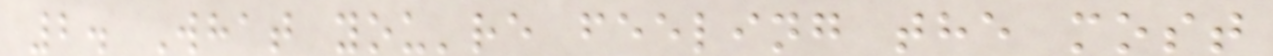2. What you're feeling the most
